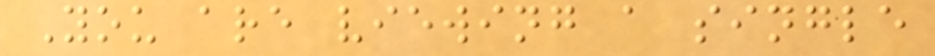You are viewing a single
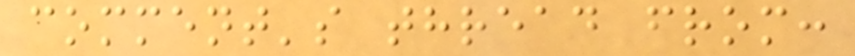comment's thread from:
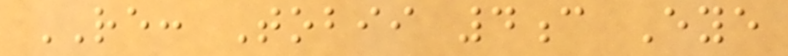RE: Tobii 4c Eye
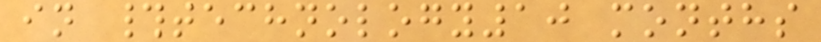in #technology10 months
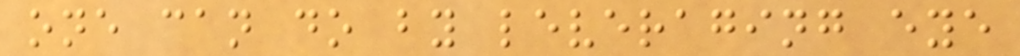one can do by leveraging eye
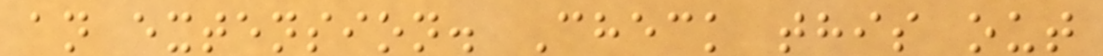an extension. Check this out
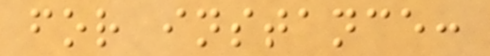for instance:
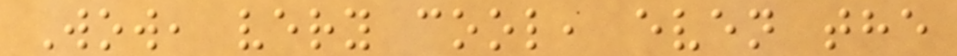Wow, very cool, even the
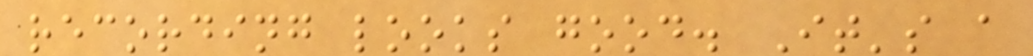recording looks good. It's a
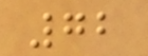72
